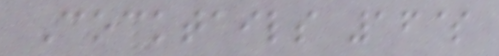Cocktails 16$
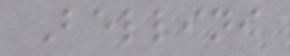Bellini
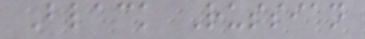Black Russian
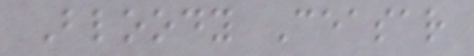Bloody Ceasar
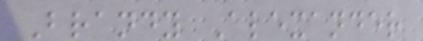Brandy Alexander
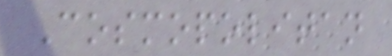Cosmopolitan
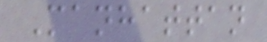Manhattan
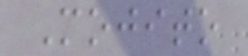Mojito
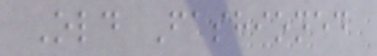Old Fashioned
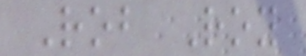Rob Roy
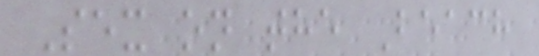Sex on the Beach
